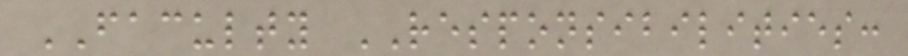FACULTY RESPONSIBILITIES:
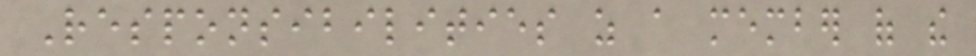Responsibilities as a member of the
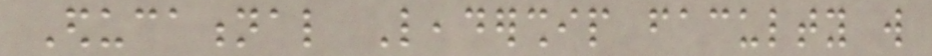Educational Leadership faculty will
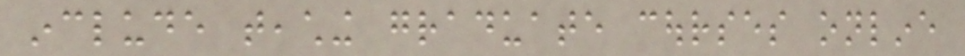include teaching graduate courses online
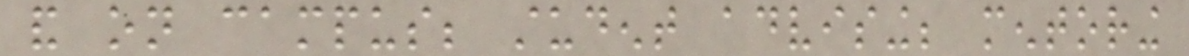and on campus; student advising; mentoring
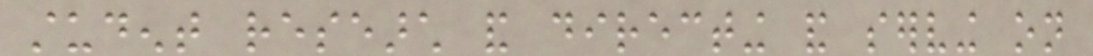student research and directing and serving on
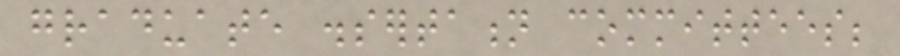graduate dissertation committees;
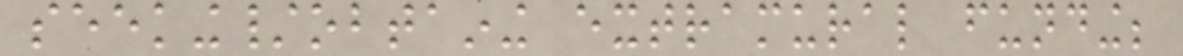seeking/obtaining extramural funding;
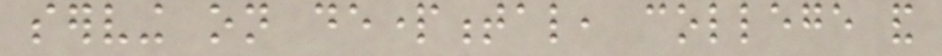serving on departmental, college and
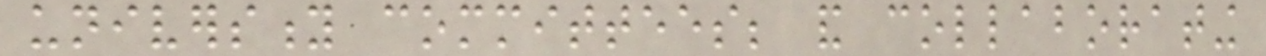university committees; and collaborating
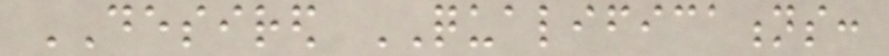DESIRED QUALIFICATIONS:
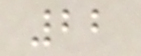22
